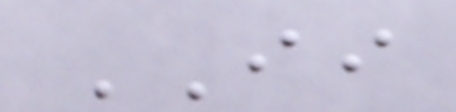II
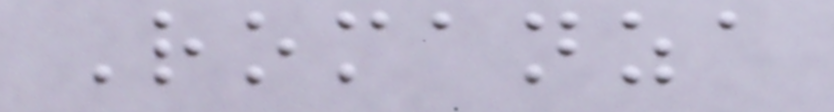Romanza
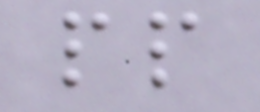pp
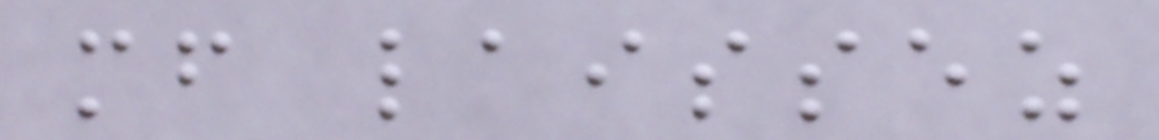mf laissez
